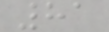81
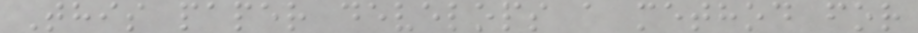This paper develops a method for
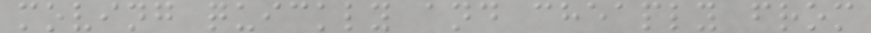moving quickly and cheaply from
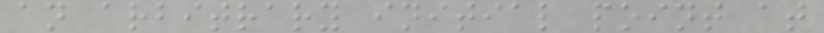an arbitrary initial point at
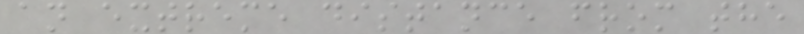an extreme distance from the
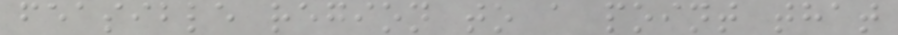feasible region to a point that
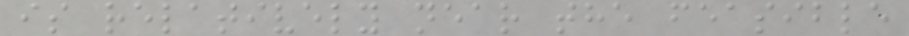is relatively near the feasible
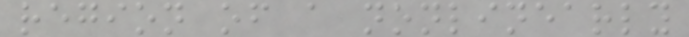region of a nonlinearly
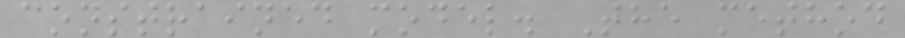constrained model. The method
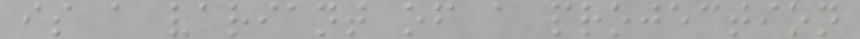is a variant of a projection
